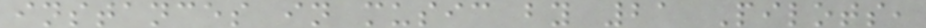instances in music by 21 Pilots,
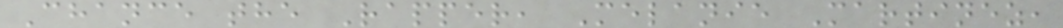Chance the Rapper, Melanie Martinez,
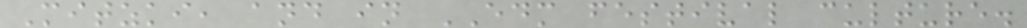Mitzki, and in EDM festival culture.
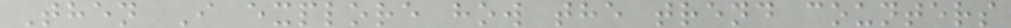Then I explore how the trend counters
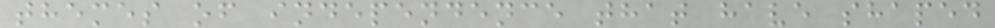themes of independence that have shaped
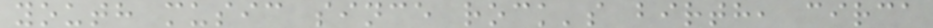youth music since rock's birth, circa
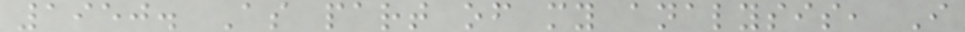1950. As part of my analysis, I
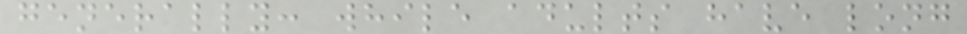generally: while adults have long
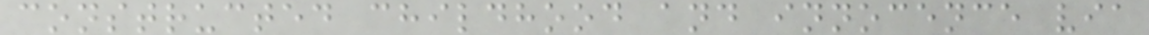constructed childhood and innocence via
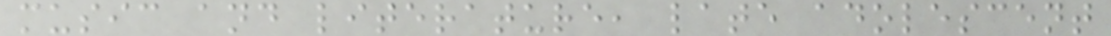music and literature, late adolescent
